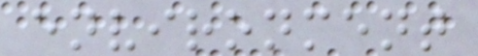environment
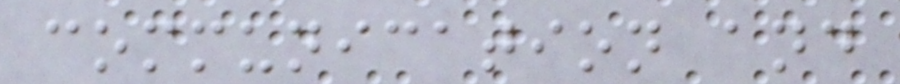communication and
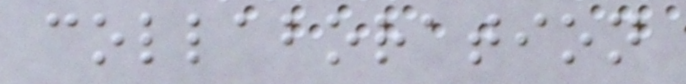collaboration
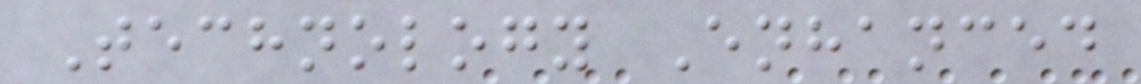Technology Enhanced
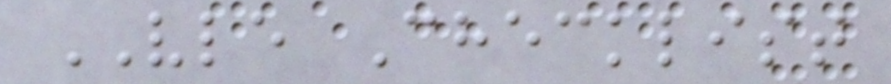VLE Checklist
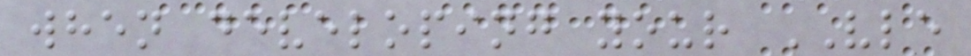when developing your VLE
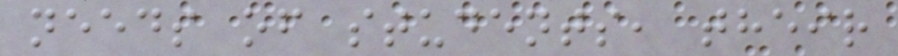needs of students, their
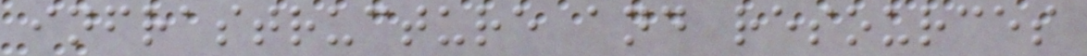infrastructure and resources
